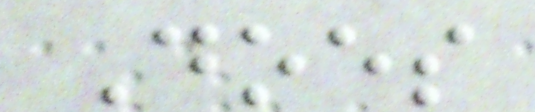Does
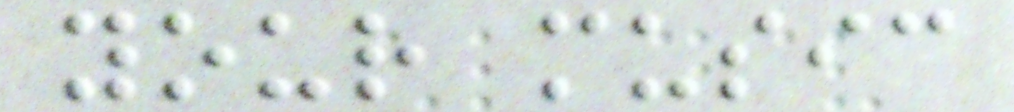your music
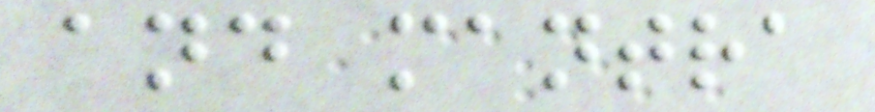and mantra
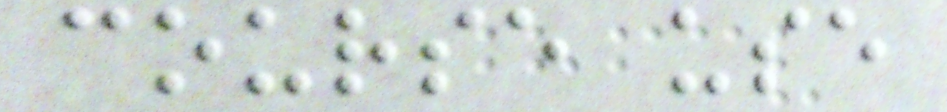course use
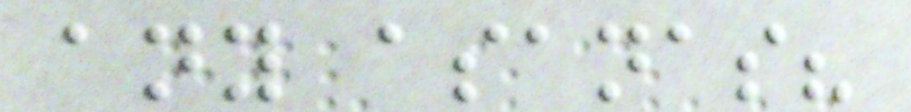any asanas?
